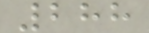288
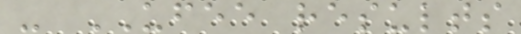- UFEE results
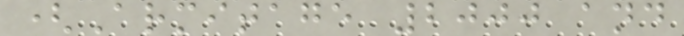(Armitage 2000 and
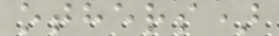others)
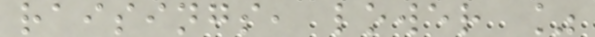raisings, lower %
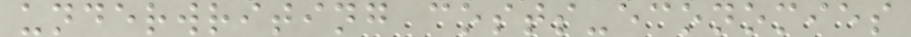underwriting costs-economies
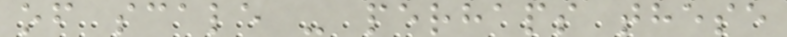of scale - perhaps these
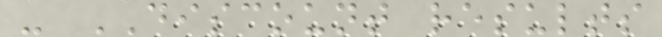- DISCOUNT results
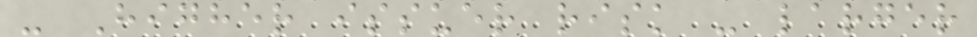- Higher issuer risk - larger
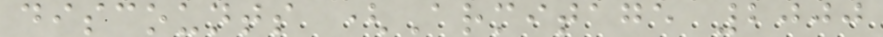discounts (Armitage 2000
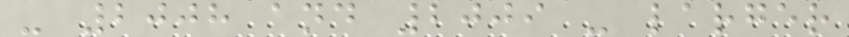- 2008 and 2009 - larger
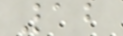12
